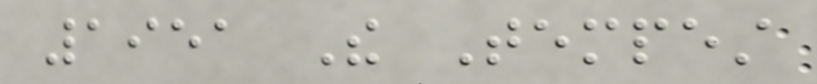1951 The Tempest
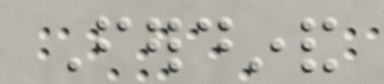Ferdinand
